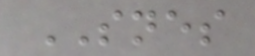SNES
